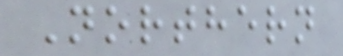Northern
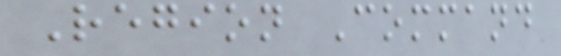Region Command
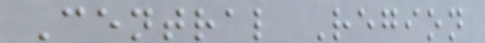Central Region
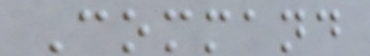Command
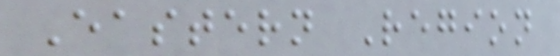Eastern Region
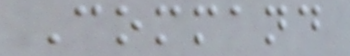Command
